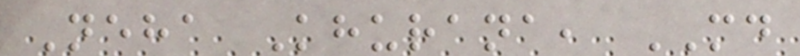Neha Khurana, MD
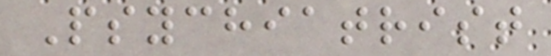Psychiatrist
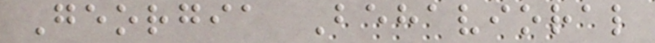Georgia Behavioral
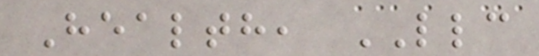Health, LLC
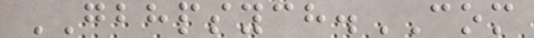GBHPSYCH.COM
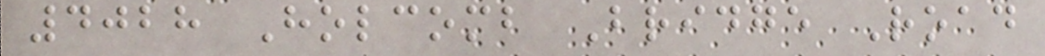4028 Holcomb Bridge Road
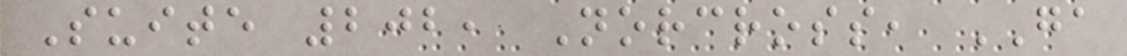Suite 202, Norcross, GA
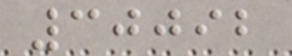30092
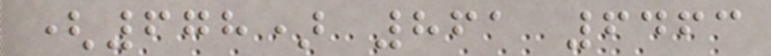(678) 861 6463
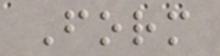Form
